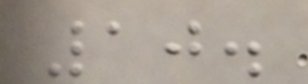10.
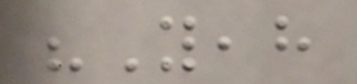"Yeah
